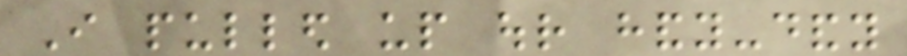I pulled up our handy-dandy
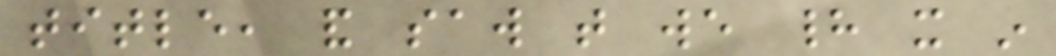title, and saw that we had it in
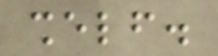shelf.
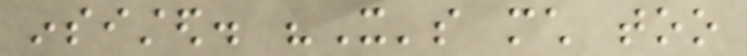insisted. "It's much too
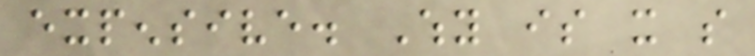expensive. Why is it so
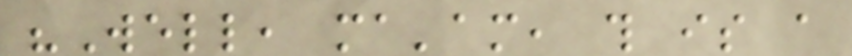"Well, ma'am, this is a
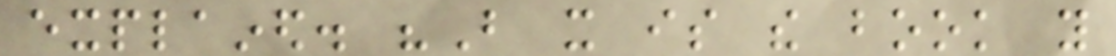explained. "But it is the book you
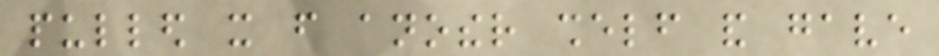pulled it from another shelf and gave
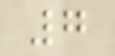7
